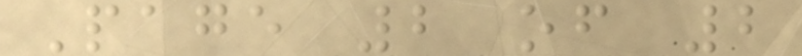Page 2 of 2
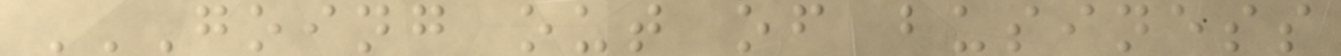GOING OUT OF BUSINESS
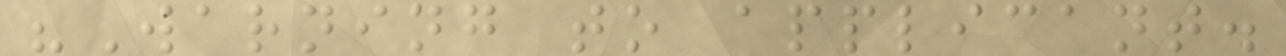"Warning to applicant.
